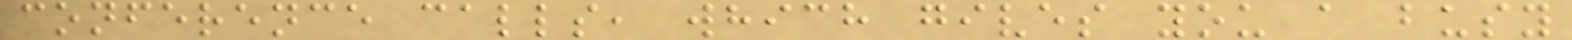conference calls, which gives you a busy
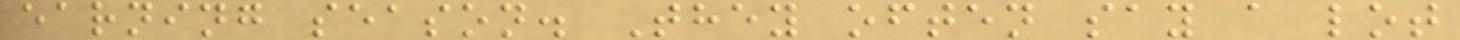earning season. They often say a lot
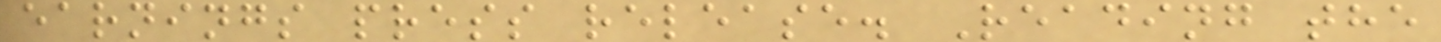earnings press release. Reading the
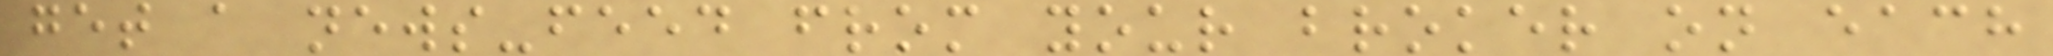get a news-feed from your broker on each
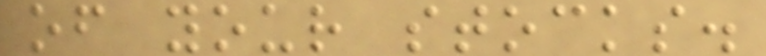of your stocks.
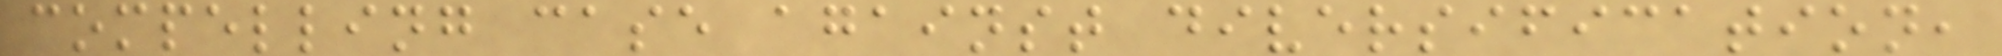compelling case against diversification,
